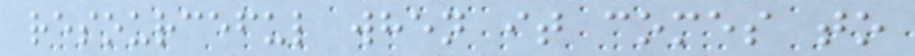resourceful when it comes to
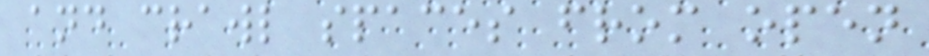and crawl spaces from open
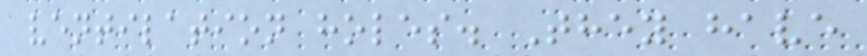ventilation holes. They have
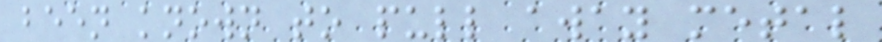been known to pull away metal
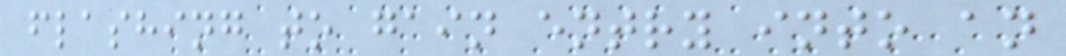flashing to gain entry into an
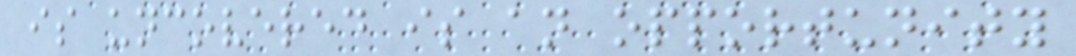is uncovered is an opportunity
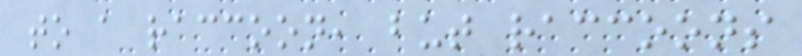to a raccoon, but raccoons
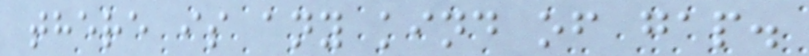there is any kind of gap.
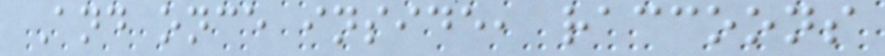And once inside, raccoons
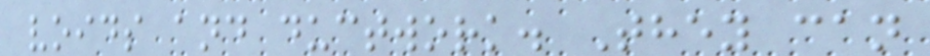voids and ductwork. They can
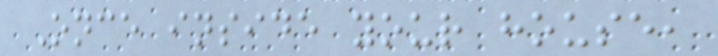Once inside your house,
